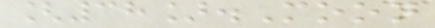[38].Moon
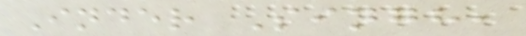Inder Singh,
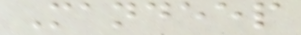Mandeep
